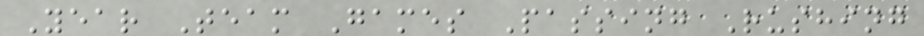Year Team Games Passing Rushing
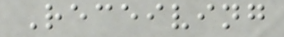Receiving
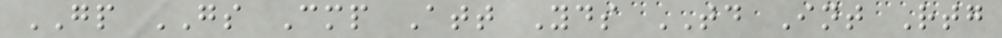GP GS Cmp Att Yds TD Int Rtg
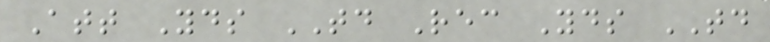Att Yds TD Rec Yds TD
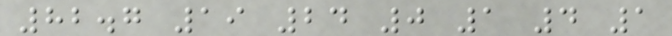82.7 19 24 0 1 4 1
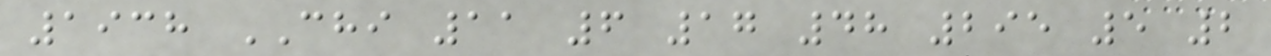1938 CHI 11 6 17 48 295 5 2
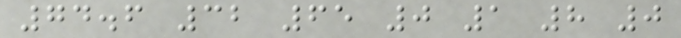74.6 32 65 0 1 8 0
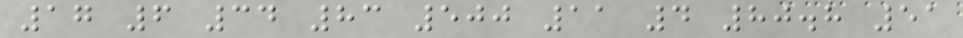17 6 34 83 500 11 4 80.8 51
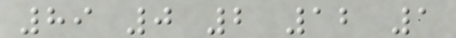89 0 2 12 1
